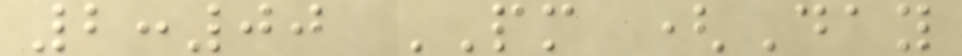2:00 PM (Day
